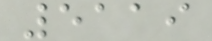5119
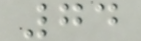74
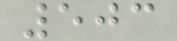503
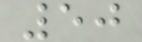50
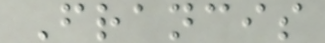Francis
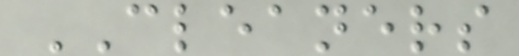CLEANERS
